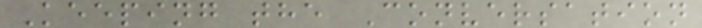Keeping the Conversation
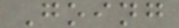Going
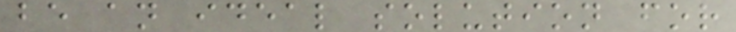be an ideal solution for
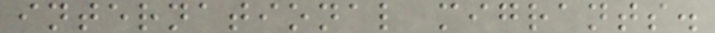international migrants.
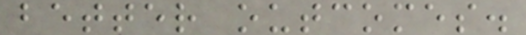better outcomes.
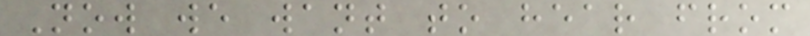Now we want to hear from
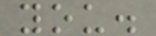you.
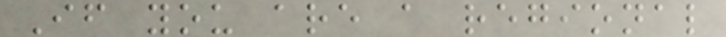If you are a regional
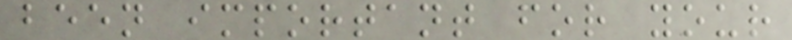been important for your
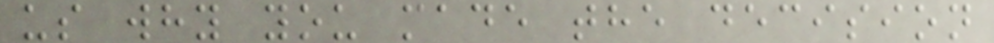us why you made the decision
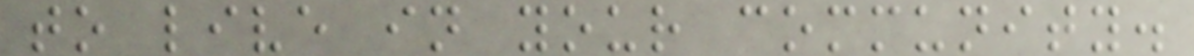to live in your community.
